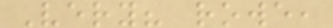Very? rowe,
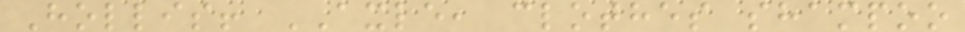Hollis! AXLE, clothes shampoo
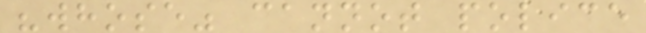"whose" cannot police
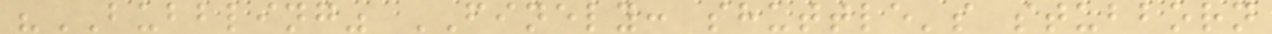"BUBBLING" FINELY: shuttle's stubborn
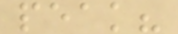peak?
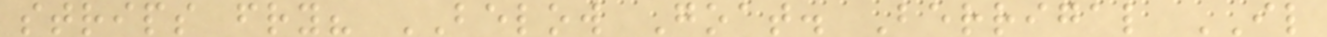strips fry? BELOW Goat. Berrigal IL
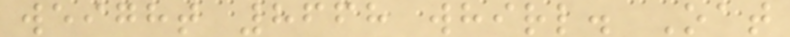weight 8668 whirl. Oat
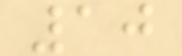10
